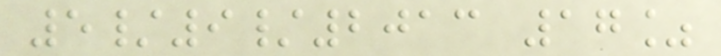5/9/2013 17%
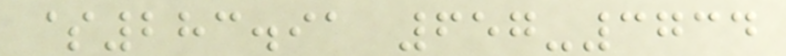$283.91 657-3734
